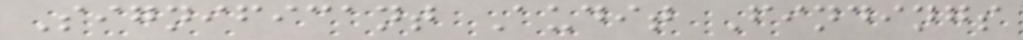Significant Audit Findings
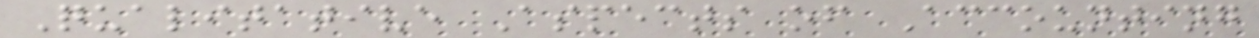Qualitative Aspects of Accounting
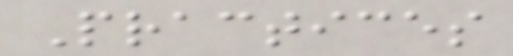Practices
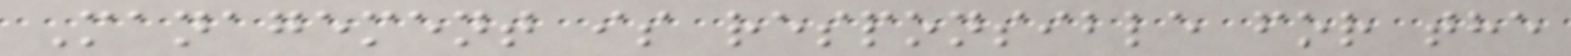Management is responsible for the
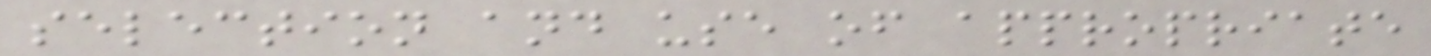selection and use of appropriate
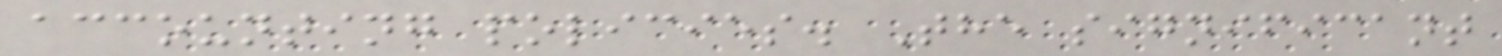accounting policies. The significant
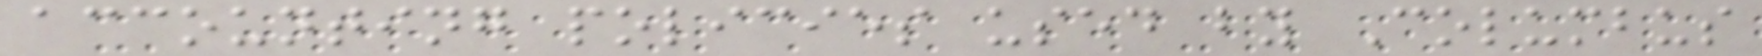accounting policies used by Columbus
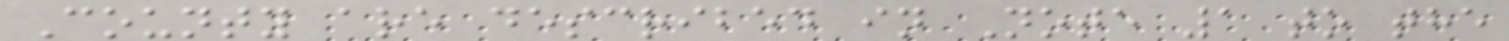County are described in Note 1 to the
